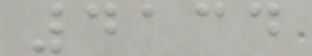4134
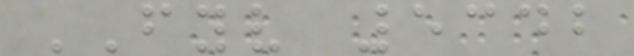FYV 5342
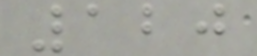120
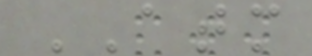ATM
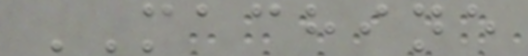MACHINE
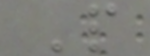P
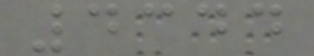4344
